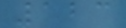123
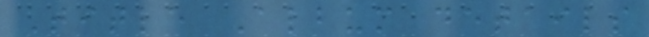Title Album details
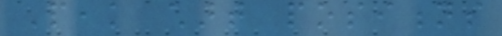Peak chart positions
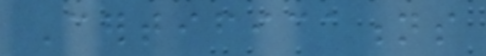Certifications
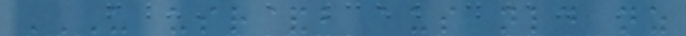US USR&B AUS NLD NZ
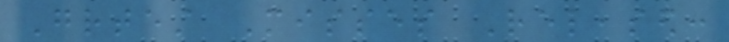Greatest Misses Released:
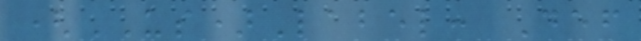(US)Label: Def
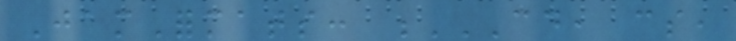JamFormats: CD, CS,
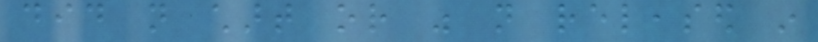did not chart or was not released in
